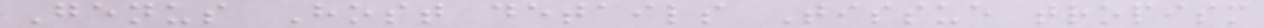Genus Host details Tissue tropism
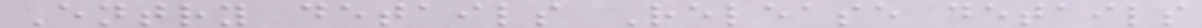Entry details Release details
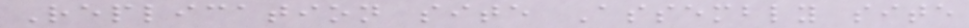Replication site Assembly site
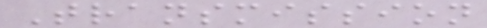Transmission
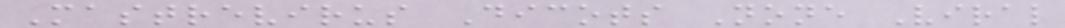Mastrevirus Dicots None Viral
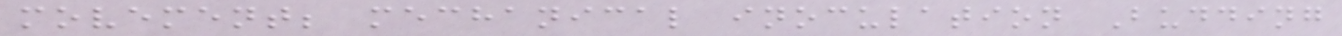movement; mechanical inoculation Budding
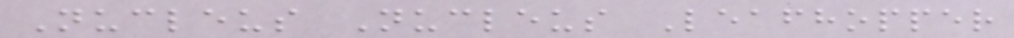Nucleus Nucleus Leafhopper
